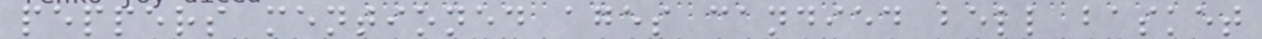peppers mentioned ages candied bell basket
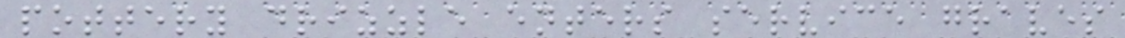pottery drizzle enters service graves
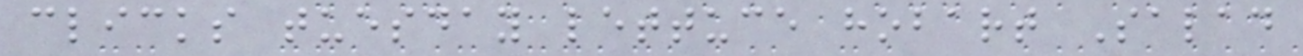clicks tuesday lettuce hobart Salad
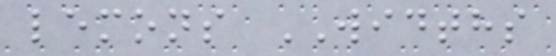lemons WIDTHS
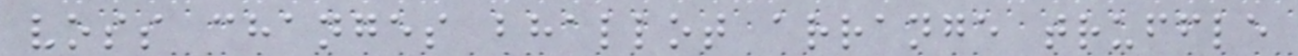voss changes bhallot arrange truffle
